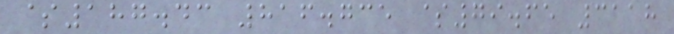$187.43 816.735 $79.65 3118
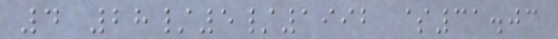4 28/5/1992 $31.03
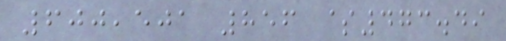600,501 856 $473.49
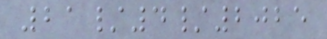21/4/2025
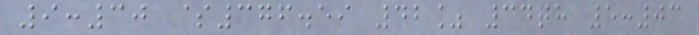9:30 $376.59 42% 34th 5:03
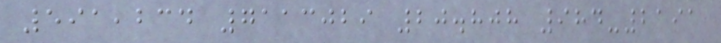591,234 7113029 20.808 984-2191
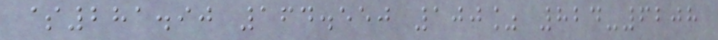$281.90 164.550 100% 824-6208
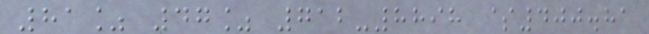81% 47% 712-8898 $400.81
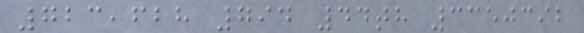723,628 794 44th 3350392
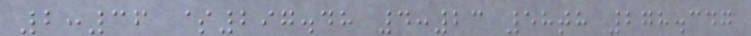2:36 $297.48 4:23 58th 278.347
